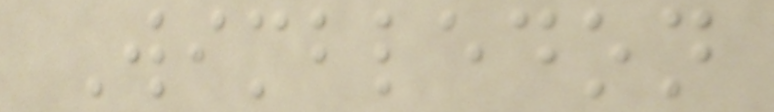Wimbledon
